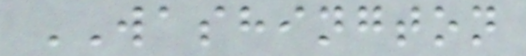WASHINGTON
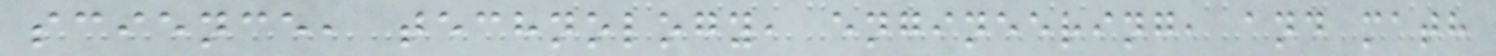science, technology, engineering, and math
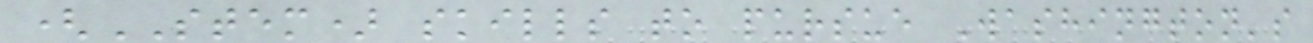(STEM) skills to pursue Washington's
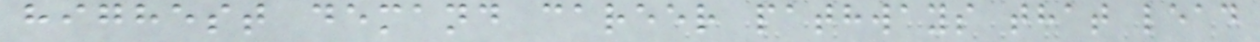highest demand career pathways that lead
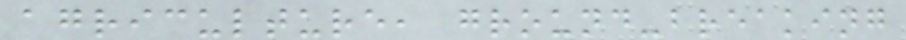agriculture, ground-breaking
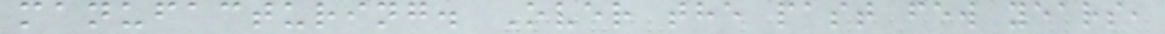manufacturing. Over the past few years,
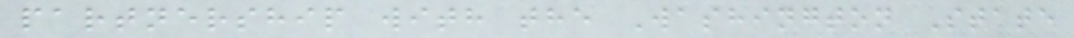partnership with the Washington State
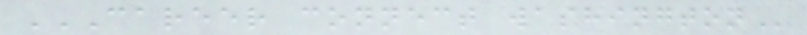CAREER CONNECT WASHINGTON
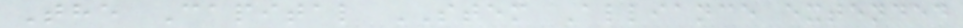The Capital STEM Alliance extended
